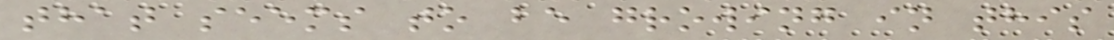that seems to be growing in this
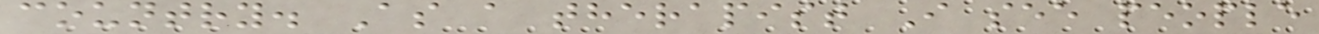country. As a therapist I see people
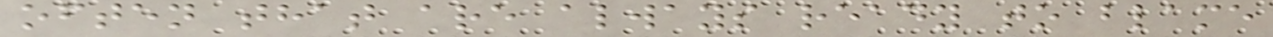often that are always ready to blame
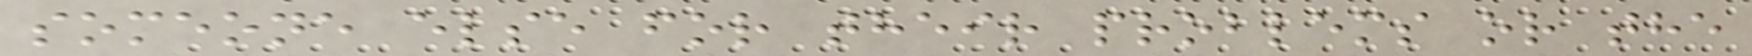someone else for their problems or the
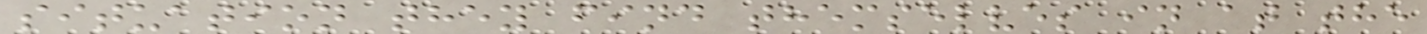situation they find themselves in at the
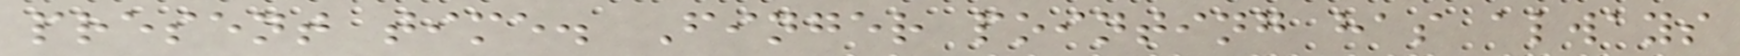present time. Finger pointing has always
